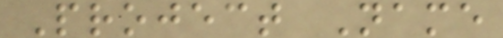Project Name
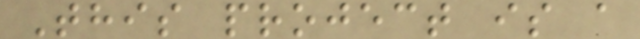This project is a
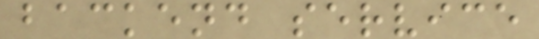backend service
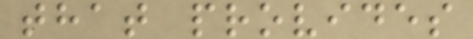that provides
